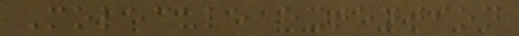Molecule extention
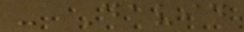- David
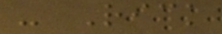- Rick
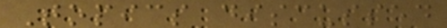Topics discussed
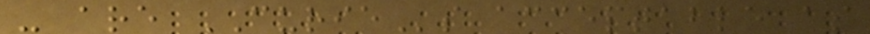- are CURIEs acceptable as
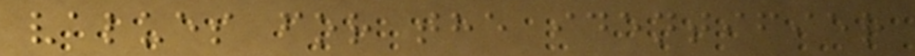values for the identifier
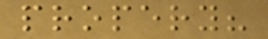propery?
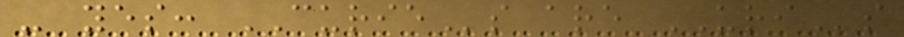- yes: CURIEs are URIs
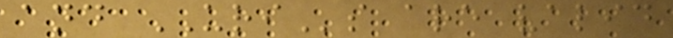and URIs are valid
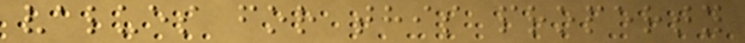values for this property
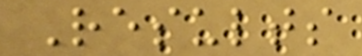Results
